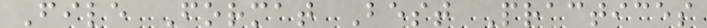File Format Best Practices
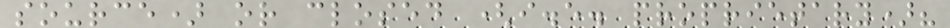source) or closed (i.e. proprietary)?
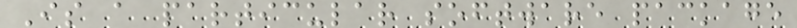Is a particular software package
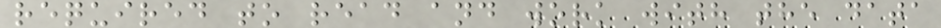required to read and work with the data
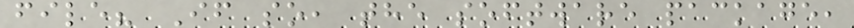file? If so, the software package,
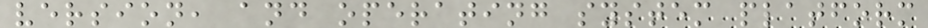version, and operating system platform
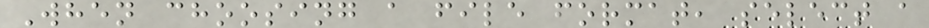When choosing a file format, select a
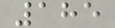185
